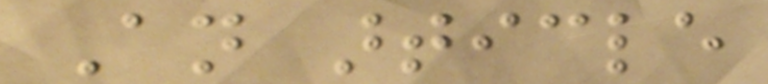An article
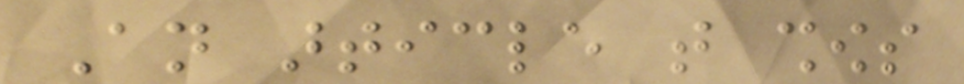An article that shows
